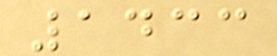1433
